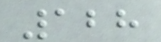128
